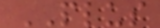PLUS
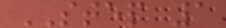STEP 1
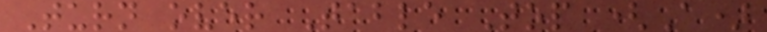Turn over Table Top (A)
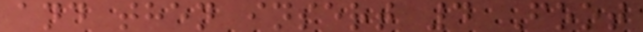and then insert 4 Foot
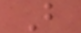B
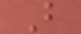B
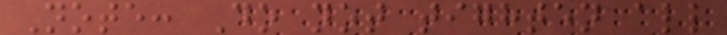Note: Do not tighten all
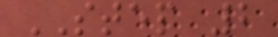STEP 2
